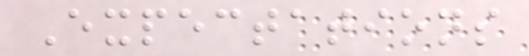Expectations
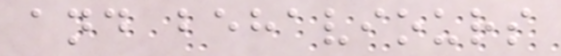and behaviours
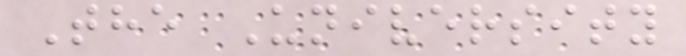The University
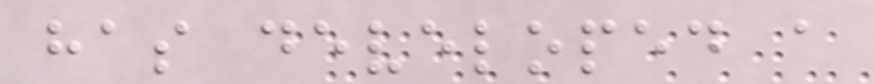has developed a
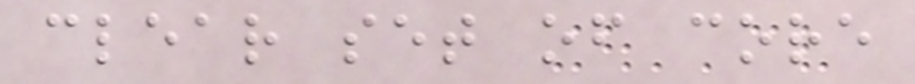clear set of core
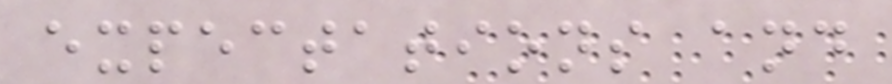expectations and
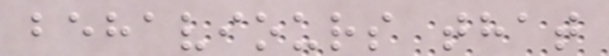behaviours that
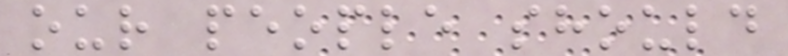our people should
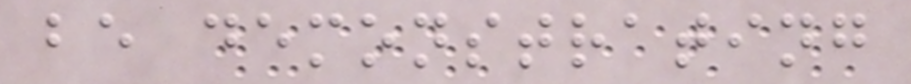be demonstrating
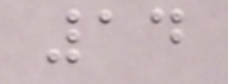14
